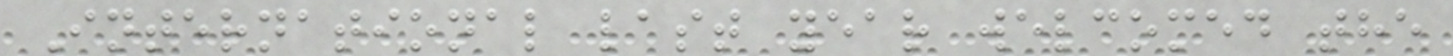International last year welcomed the
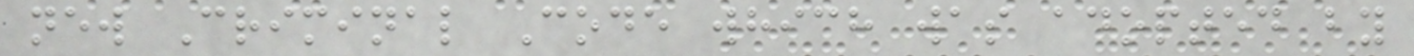new Criminal Code which was adopted by
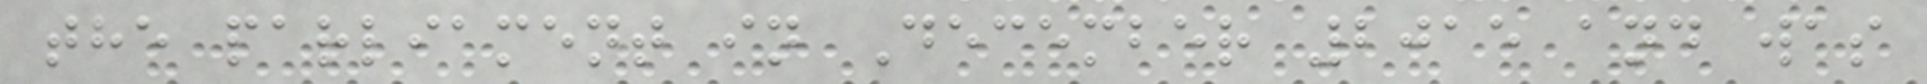the parliament in December 2015 and was
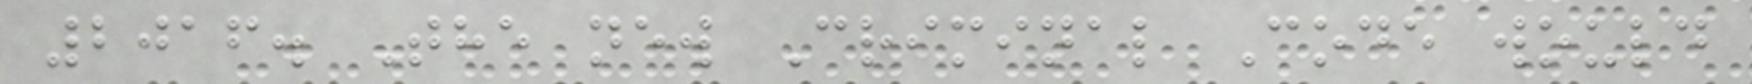2016. The new Criminal Code would
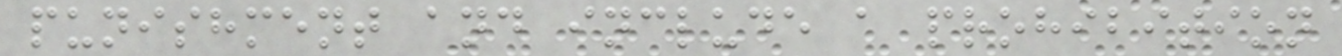punishment and include a prohibition
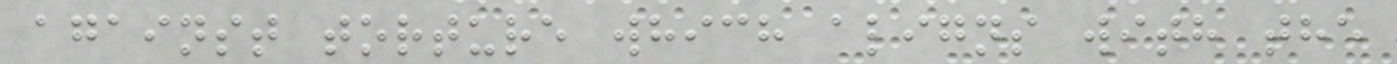against torture which aligns with the
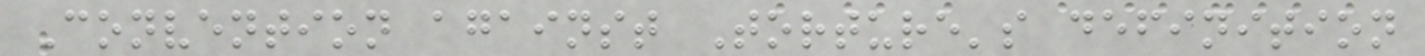Convention against Torture's definition
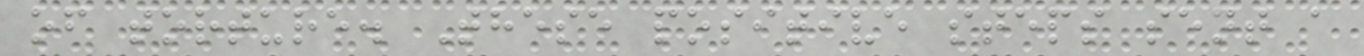of torture. These positive steps sent a
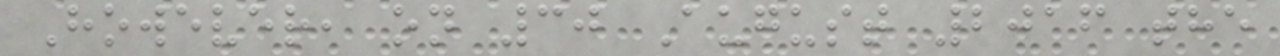However, on 30 August 2016 the
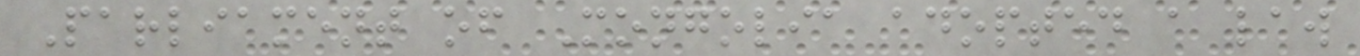Parliament of Mongolia adopted a law
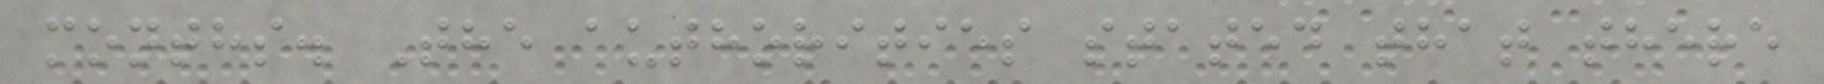months. The authorities stated that there
